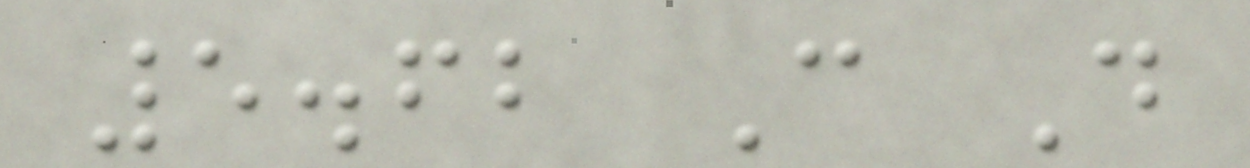5.62 C D
